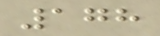178
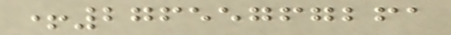+27655767261
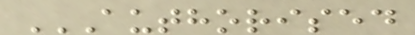AUTHORISED
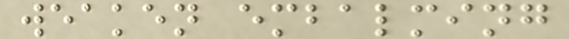weaken embalming
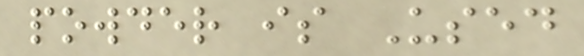powder is Used
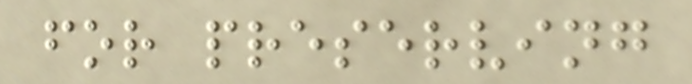for preserving
